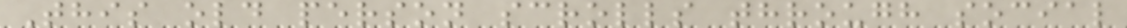This old person scrolls through social
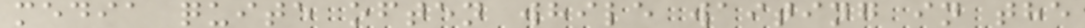media quite often while waiting in the
